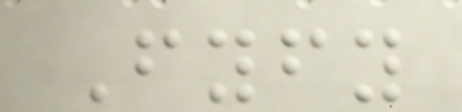Fyfy
